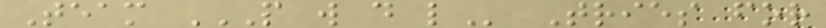Team P W D L Tries for
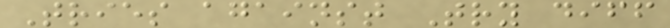Tries against Try diff
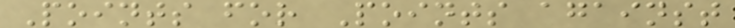Points for Points against
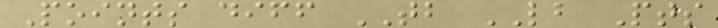Points diff TB LB Pts
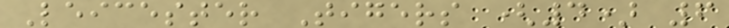Leicester Tigers (4) 6
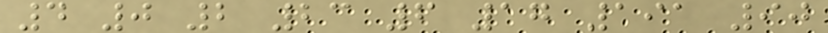4 0 2 23 6 17 191 90
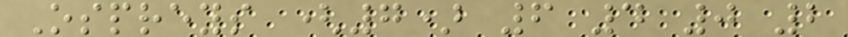Ospreys (7) 6 4 0 2
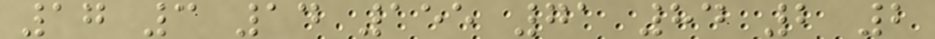17 3 14 155 71 84 2 2
